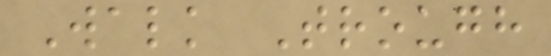Walk Trough
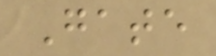Gate
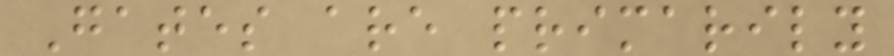Gates are primarily
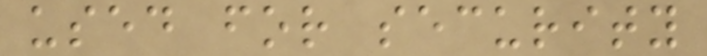used for security
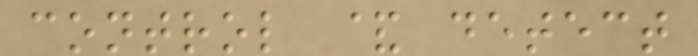control & detect
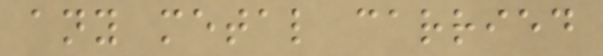any metal carried
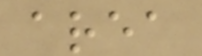area
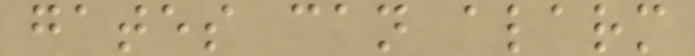gates can alarm
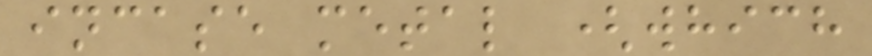incase metal (which
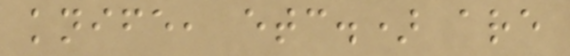knife, etc.) are
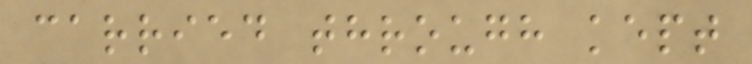carried through kept
